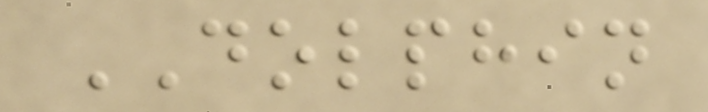DOLPHIN
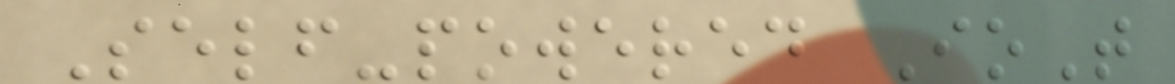Self-powered IoT
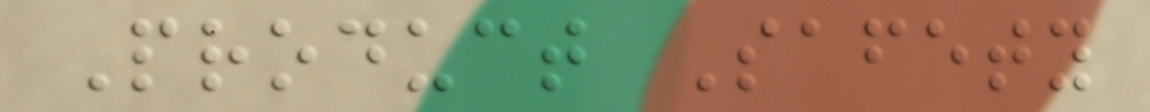Product Safety
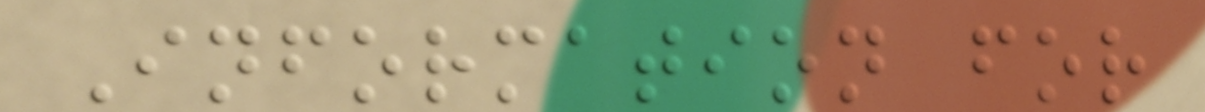Information for
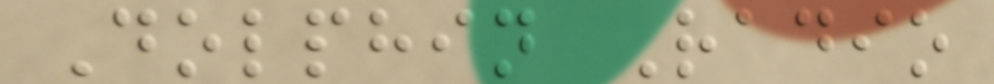Dolphin Radio
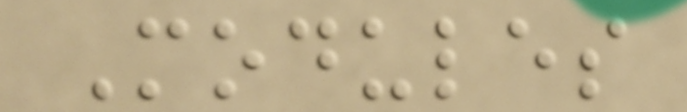Modules
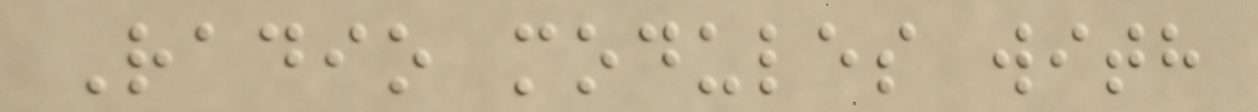Radio modules with
